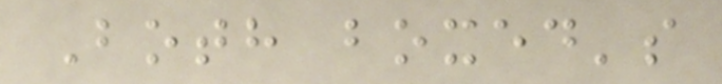Both boxed's
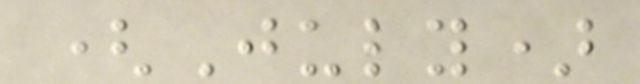(July)
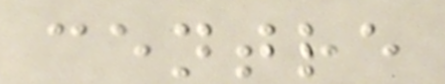centre
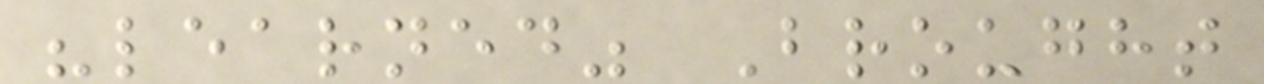"learned" Brought
